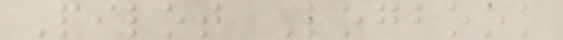Pilot Logbook
